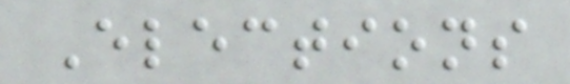Elections
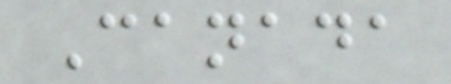Canada
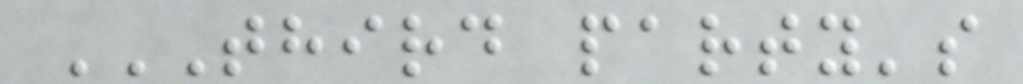THIRD PARTY'S
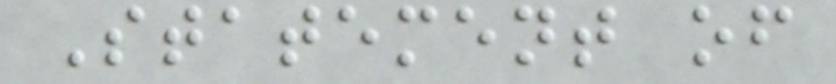Statement of
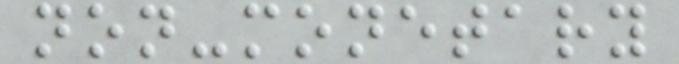non-monetary
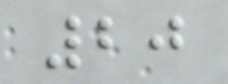20
